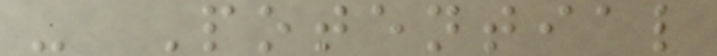- Potential
